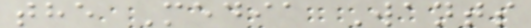the Media Wants
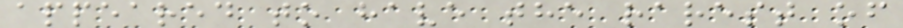appeared to have the rarest of
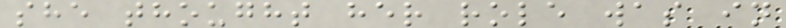she thought her role was in
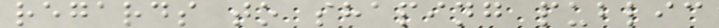regards to shaping public
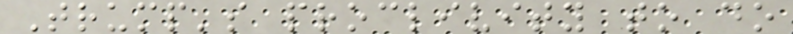Trump's proclivity to do
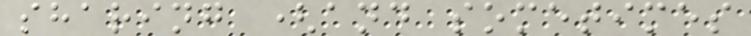sharing (and sometimes
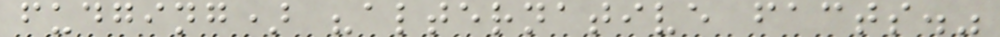fudging) "alternative facts."
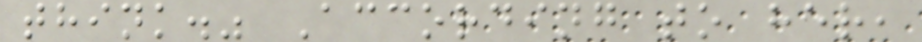think." According to her,
